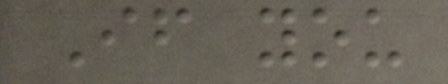If you
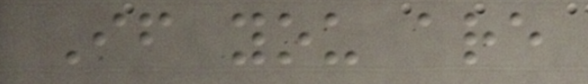If you are
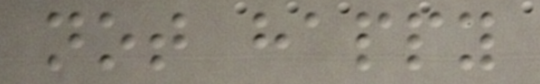not happy
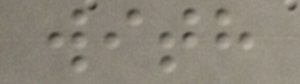with
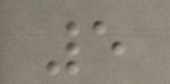5
